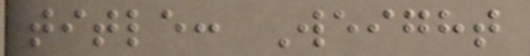title: Weight
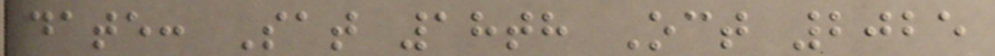date: Sat 18th Oct 2025
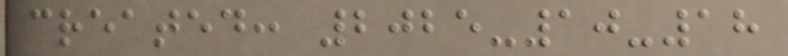created: 2025-10-18
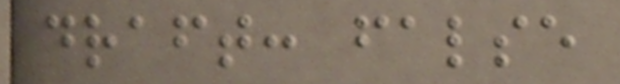draft: false
